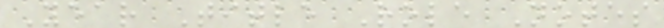Year Title Role Notes
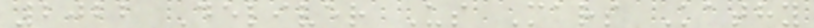2022 Deliver Us Mars Kathy
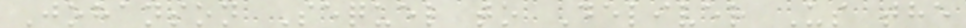Johanson Sequel to Deliver Us the
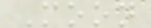Moon
